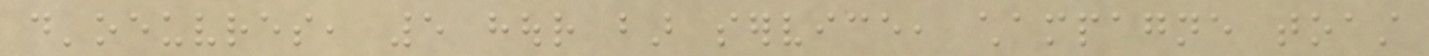d'oeuvres, 5 hour bar service, champagne toast
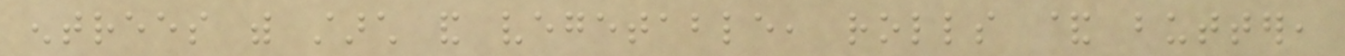entrees with starch and vegetable, rolls & butter,
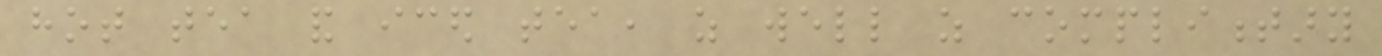hot tea and iced tea, as well as complimentary
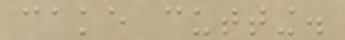cake cutting.
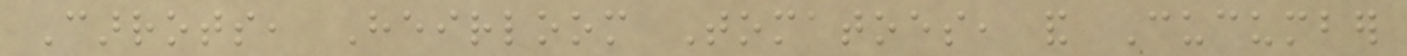Carrots, Heirloom Tomatoes, and Cucumber
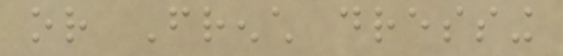or French dressing
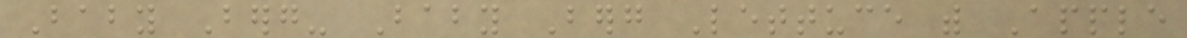Baby Berg- Baby Berg Lettuce with Apple
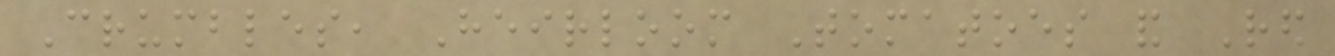Crumbles, Heirloom Tomatoes and Red
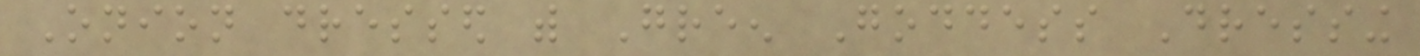Onion dressed with Green Goddess Dressing
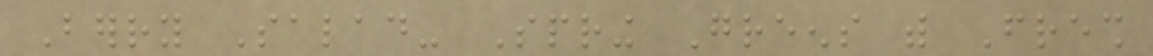Berry Salad- Spring Greens with Fresh
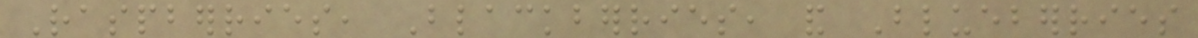Raspberries, Blackberries, and Blueberries
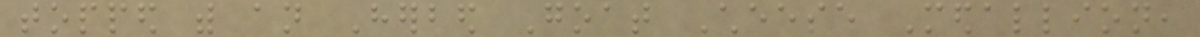topped with an Herbed Goat Cheese Medallion,
